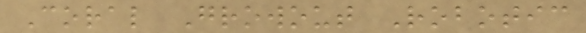Coral Growout Robotic
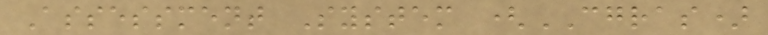Assessment System (CGRAS)
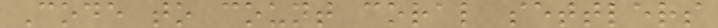Code to count coral settlers
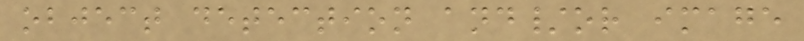object detection and/or image
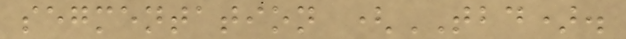segmentation (TBD).
